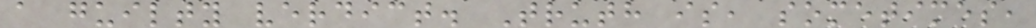a guilty verdict. Truth is, sometimes,
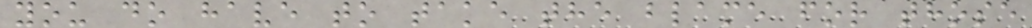you do have to take the blame for those
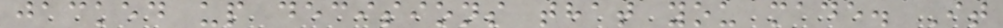jacked up decisions that you made. It
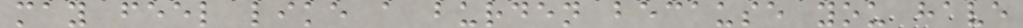may feel like a burden because you have
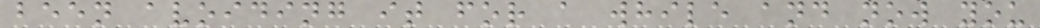been avoiding it for a while and now you
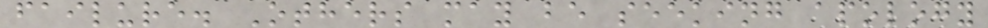failure. Others may be seeking apology
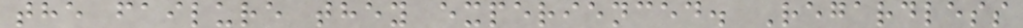the failure they experienced. Regardless
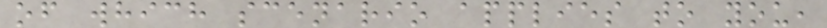of which scenario applies to you,
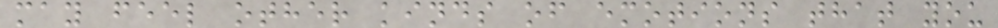may feel other kinds of emotions that you
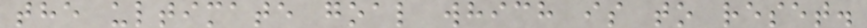the ultimate goal which is to reset.
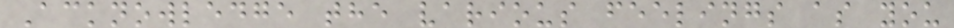Acknowledge the various feelings as you
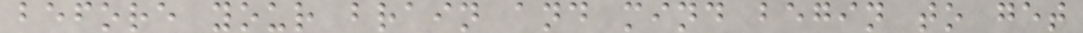before your brain and mind begin to get
